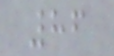86
